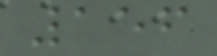156
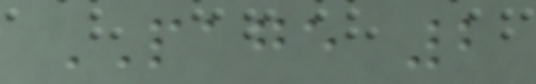PAGE 2
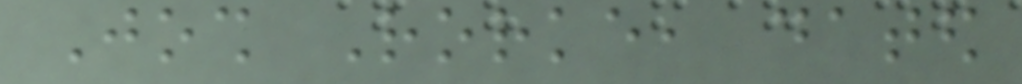Josh Rorke, dated
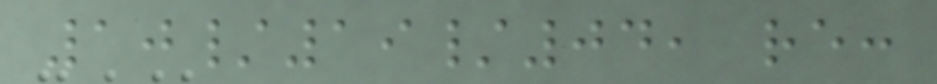10/19/04, re:
